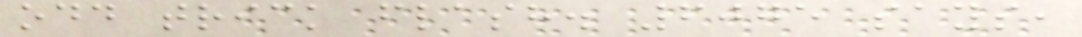odd trick flash. 6075 says,
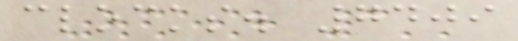clocks. 7409
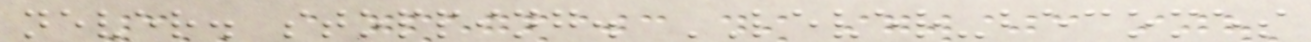never. stopping. LEVER-becomes
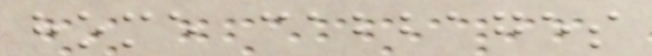home cabbages
